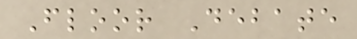Floor Debate
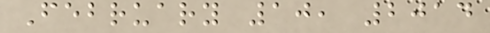February 10, 2014
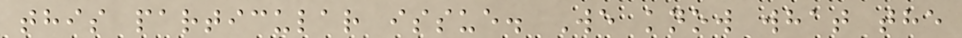this particular issue. We know what the
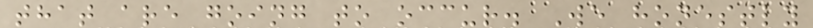that are going to occur. We honestly
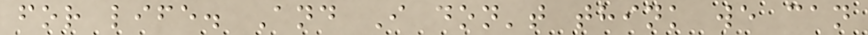for life. And I don't think we can
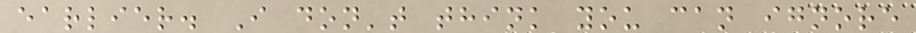earlier. I don't think you can ignore
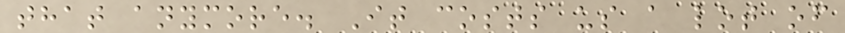that anymore. It costs us a lot of
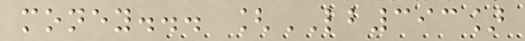money... [LB393]
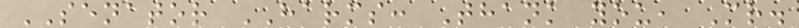SENATOR HARMS: Thank you, Mr.
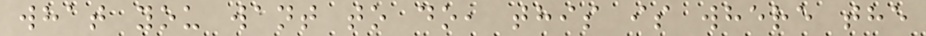what you want to do, this is where the
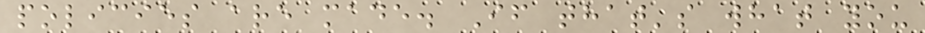policies are made. If that's what you
